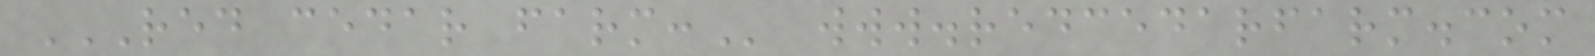RED CEDAR FARM: www.redcedarfarm.com
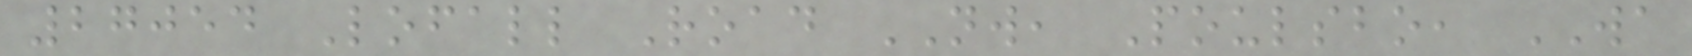27054 Lofall Road NW, Poulsbo, WA
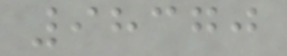98370
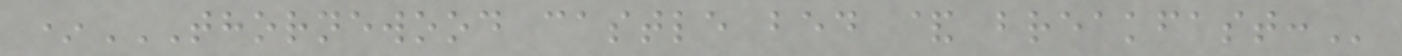*THORNEWOOD CASTLE BED & BREAKFAST:
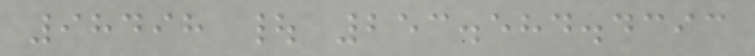98498 | 253.584.4393
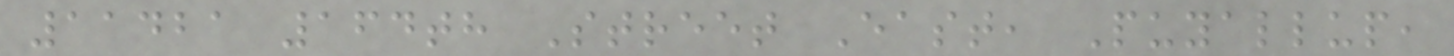11421 164th Street East, Puyallup,
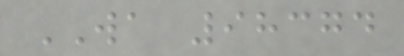WA 98374
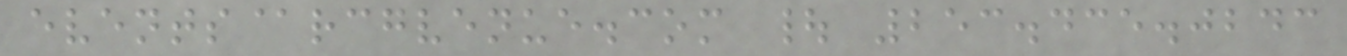events@rcgvenue.com | 253.435.0243
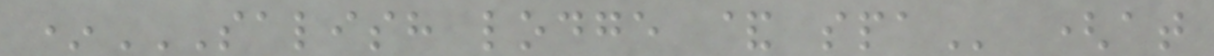*SALISH LODGE & SPA (at
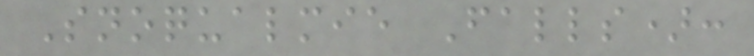Snoqualmie Falls):
